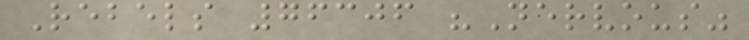Rebels 76306 "Nervous"
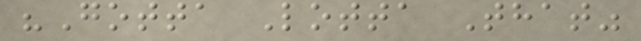"Gotta Lotta That"
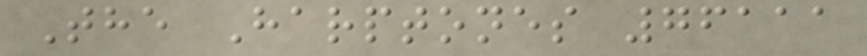The Harptones 76111
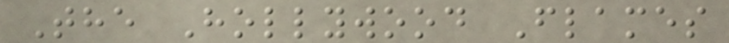The Hollywood Flames
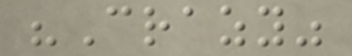"Crazy"
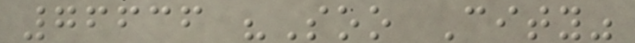76636 "Soo City"
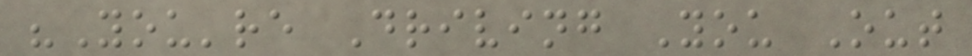"You're Driving You Out
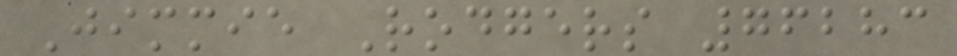Jimmie Rodgers 76283
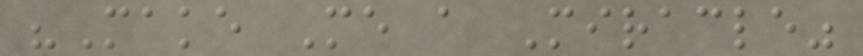"Make Me a Miracle"
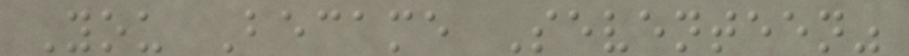You Became Seventeen"
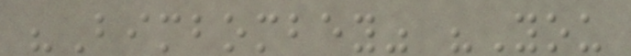"Bimbombey" "You
